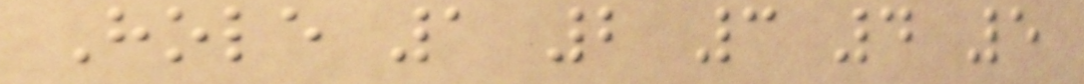Hole 1 2 3 4 5
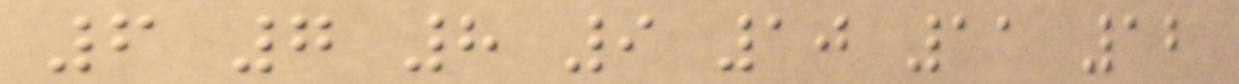6 7 8 9 10 11 12
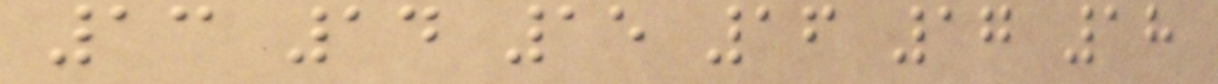13 14 15 16 17 18
